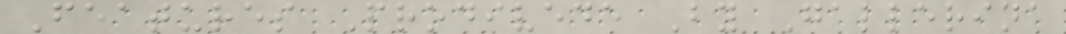Features Prodivede By Gallerina
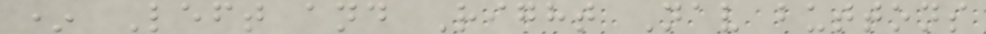* Left and Right Nav buttons
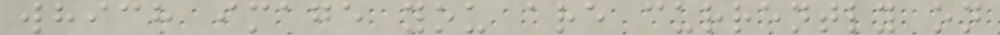which image you are currently on
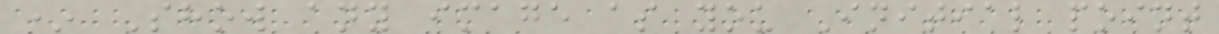* Show any image as you Initial point
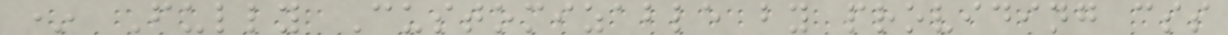* Fully Customizable by providing css
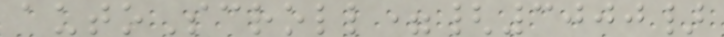autoScroll={3000}
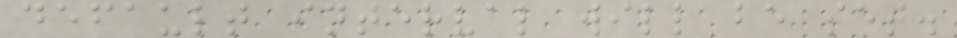default interval will be set.
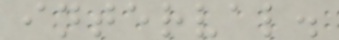interval.
